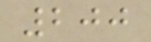200
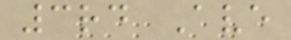3rd Ave
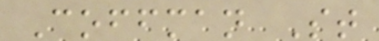Coffman St
